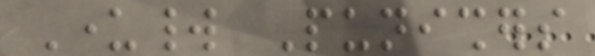Underworld Punishers
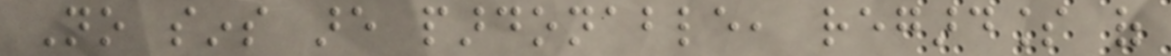No sins are pardonable, regardless of
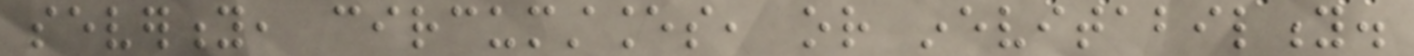severity, circumstances, or inevitability.
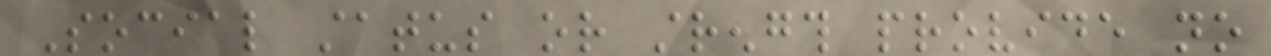Social status or strength provide no
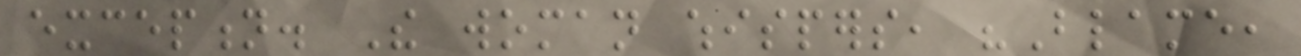exception. The woman whispers, "Blame,
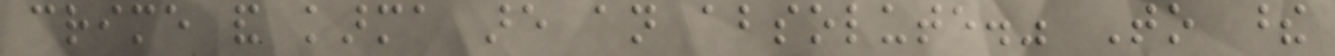crime and karma are an absolute." To these
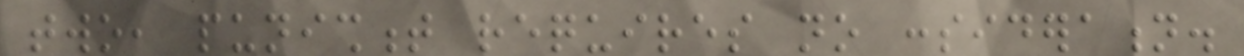two, punishment requires no consideration.
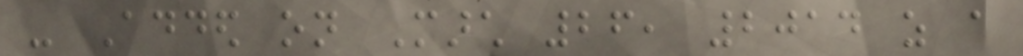- Added on March 26, 2014 as a
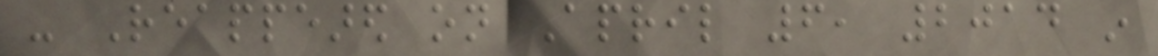- Reappeared on April 6, 2014 in
